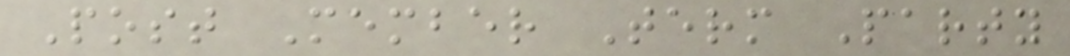Post Member Term Party
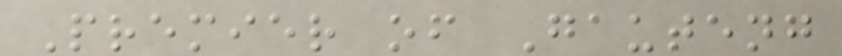Premier of Gauteng
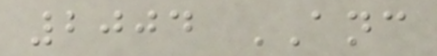2004 ANC
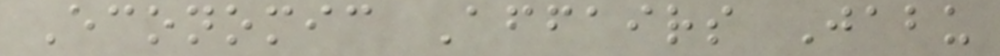Economic Affairs Jabu
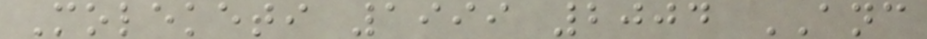Moleketi 1999 2004 ANC
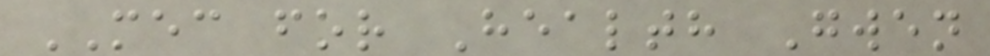MEC for Health Gwen
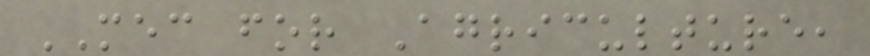MEC for Agriculture,
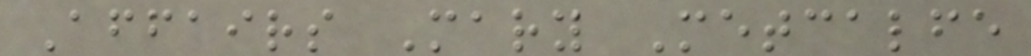Affairs Mary Metcalfe
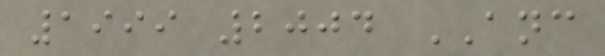1999 2004 ANC
